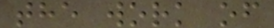the work of
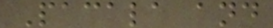Pacala and
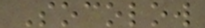Socolow
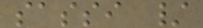sassi /
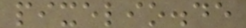pixelio.de
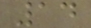14
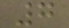7
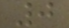0
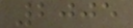2005
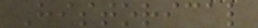Historical
